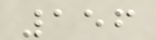156
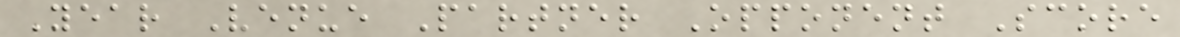Year Venue Partner Opponent Score
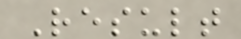Result
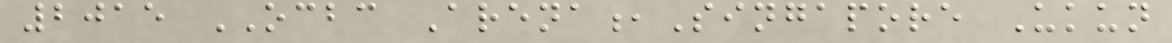2015 OCBC Arena,Singapore Ukun
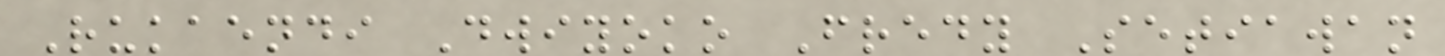Rukaendi Dwiyoko Fredy Setiawan
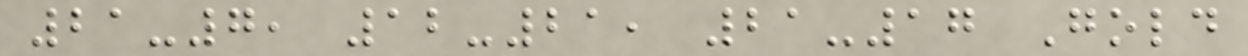21-7, 12-21, 21-17 Gold
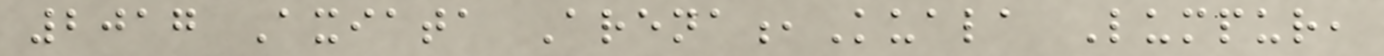2017 Axiata Arena,Kuala Lumpur,
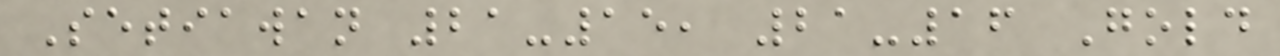Setiawan 21-15, 21-16 Gold
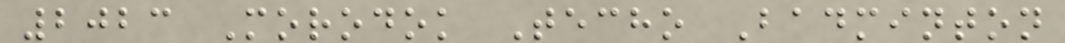2023 Morodok Techo Badminton
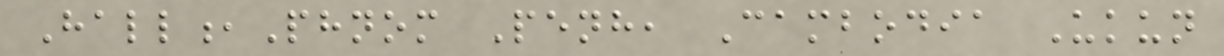Hall,Phnom Penh, Cambodia Ukun
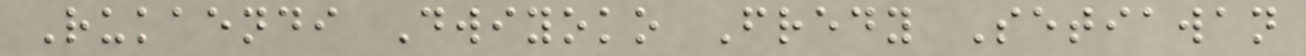Rukaendi Dwiyoko Fredy Setiawan
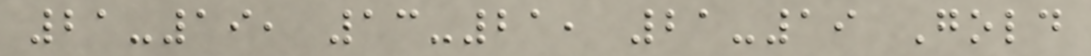21-19, 13-21, 21-19 Gold
